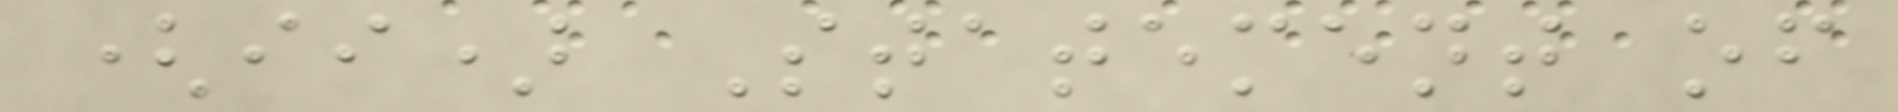(ii) Statement of
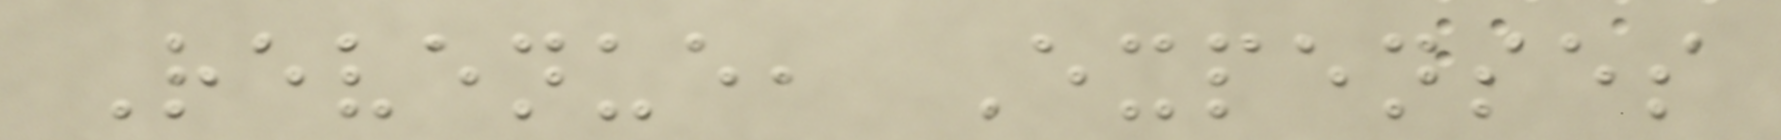Revenue, Expenses
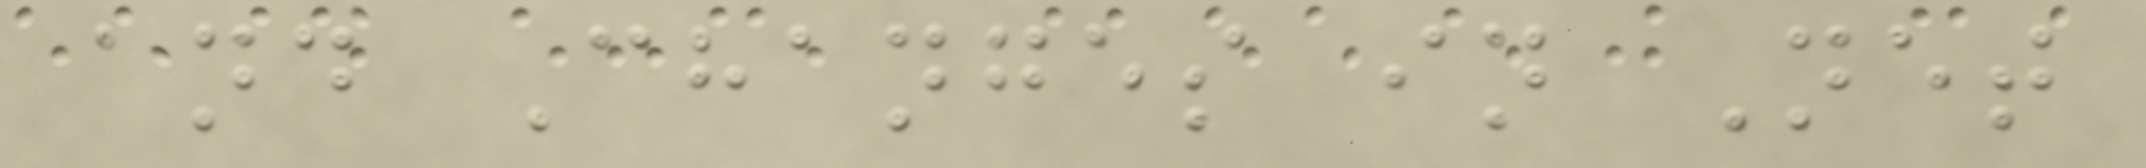and Changes in Net
